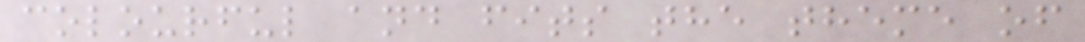colourful and fits the theme of
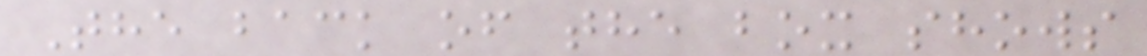The back of the box shows
